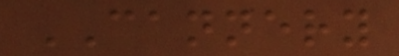CANNERY
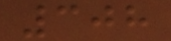308
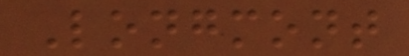Longmont
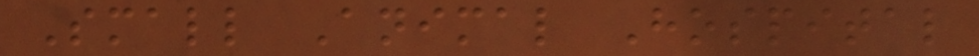Small Animal Hospital
